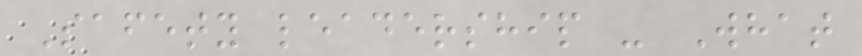Safety leadership - What
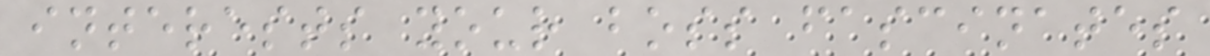interests your boss fascinates
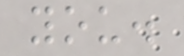you.
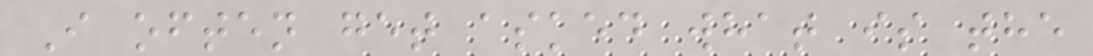I often get asked what is the
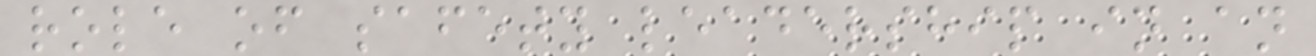role of safety leadership in an
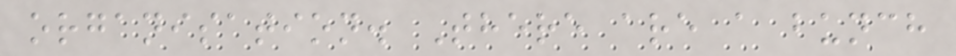organisation. There are a bunch
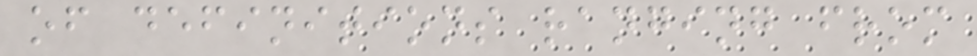of definitions ranging from
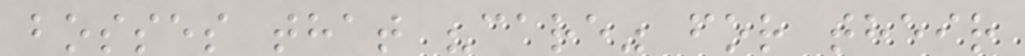bosses that "care" for their
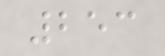253
